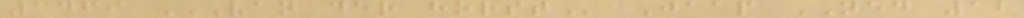1469 VAN DER HORST Jaap NED 12
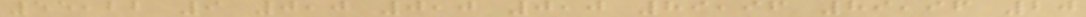55,22 9 0,0 0,0 0,0 89,96 89,96 20
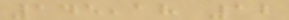145,18 12
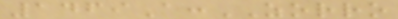1469A:ZORRO
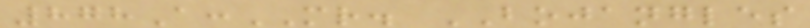878A:MR. BOJANGLES
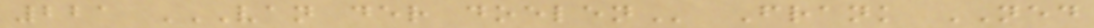221 VAN DER DOELEN Frank NED
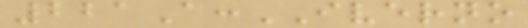221A:IVERNO
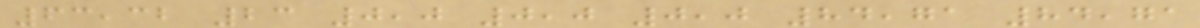63,32 23 0,0 0,0 0,0 84,71 84,71
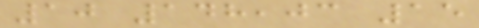10 148,03 15
